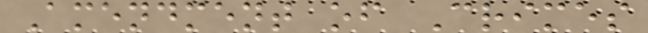Amendment of Crimes
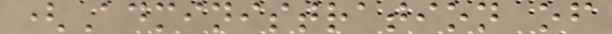(Administration of
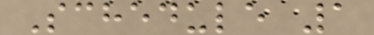Schedule 1
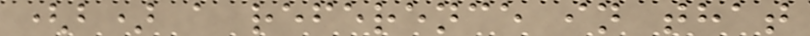(b) a reference in that
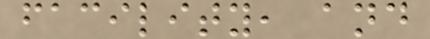facility, and
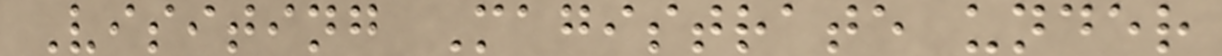Visiting Magistrate under
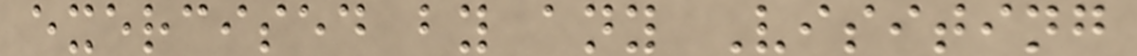exercised by any Visiting
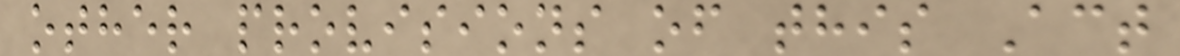other provisions of this Act
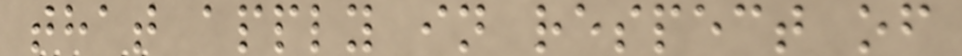that apply in respect of
